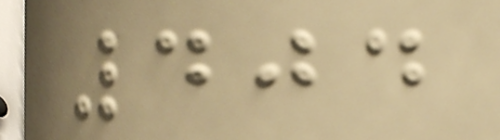404
